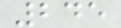245
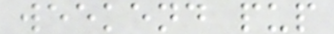weekend pup
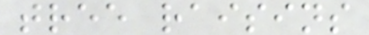tree raisins
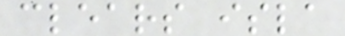clears isla
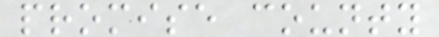promise county
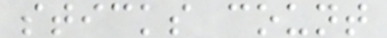sticks count
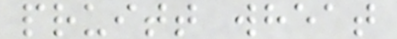pruitt wheat
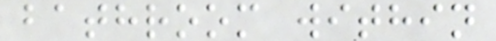bathroom within
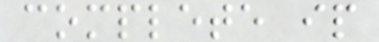complete ip
